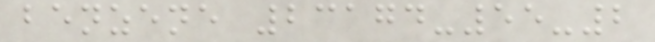benzene 23174-55-2
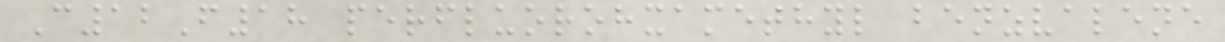C12F18 perfluorohxamethyl benzvalene
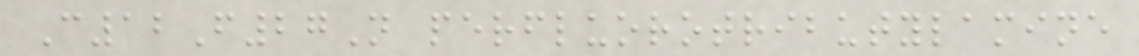C12F27N perfluorotributylamine
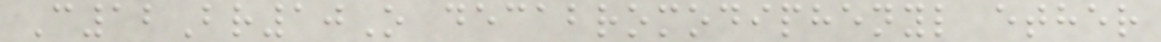C12Br10O decabromodiphenyl ether
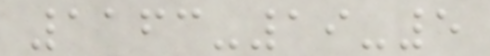1163-19-5
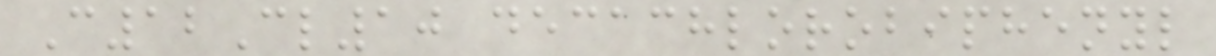C12Cl10 decachlorobiphenyl
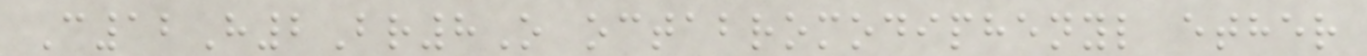C12H2Br8O octabromodiphenyl ether
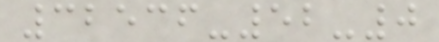32536-52-0
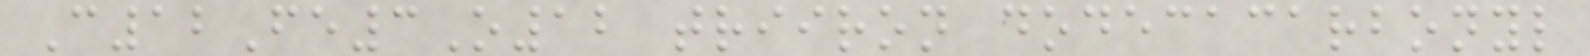C12Fe3O12 triiron dodecacarbonyl
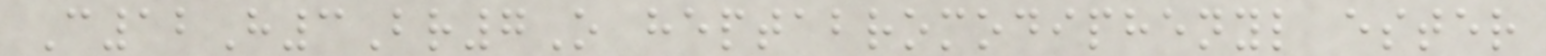C12H3Br7O heptabromodiphenyl ester
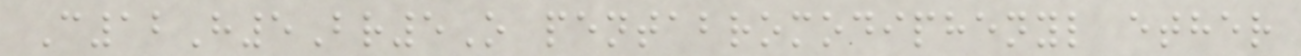C12H5Br5O pentabromodiphenyl ether
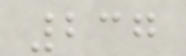237
